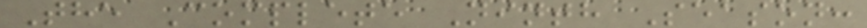The Complete Ninth Season:
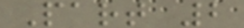Part 2
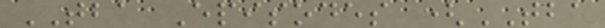TBA Episodes (TBA
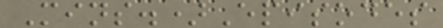Mins.)Episodes
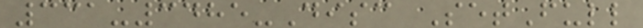331-3485-Disc SetFull
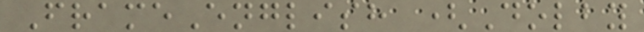FrameEnglish (Dolby
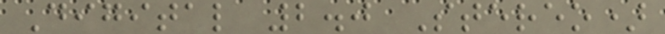Digital 2.0 Stereo)
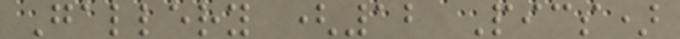Gallery (12 Pics)
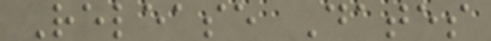Release Dates
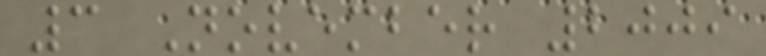3 November 2009
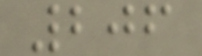206
